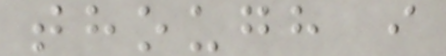though i
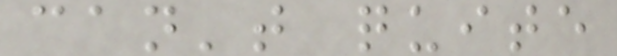can't quite
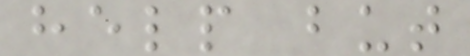help but
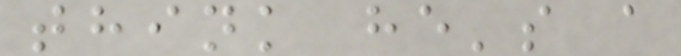think he's a
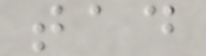tad
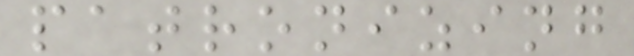patronizing
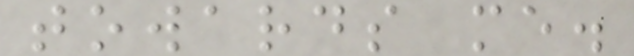towards me.
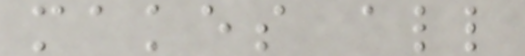makes all
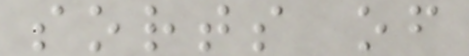sorts of
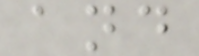and
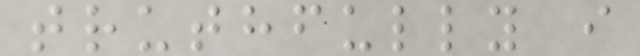truthfully i
